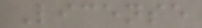License
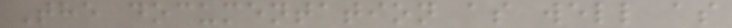The documentation as well as
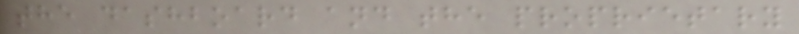the dashboard and the proprietary
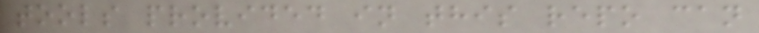tools provided in this repo can
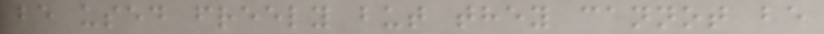be used freely but they cannot be
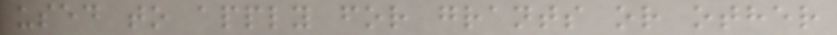used to apply for grants or other
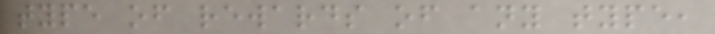type of rewards of any type,
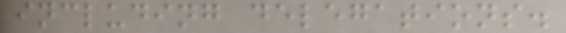including delegations.
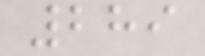289
